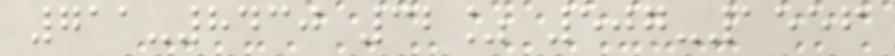711-8430 32% 507-1556
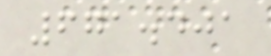671.401
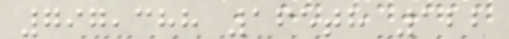797,388 165th 122
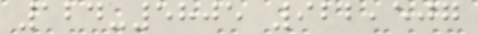124-5805 922,507
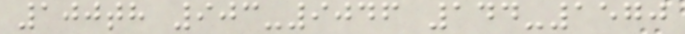100th 903-9046 144-1570
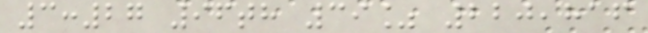3:27 96th 39% 220,816
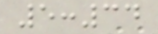5:34
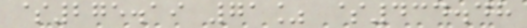$275.19 71% $434.48
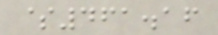$461.16
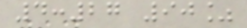4:27 90%
